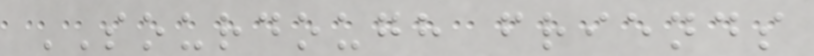SOURDOUGH friends
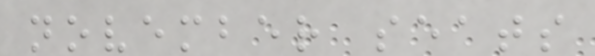november seats
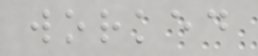worked
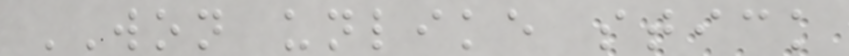WON unlike stick
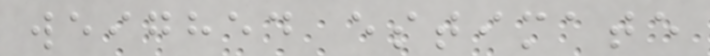weighed estimate
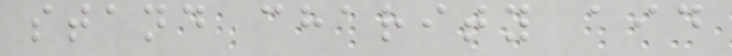stand charity aid
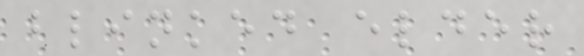blinked elder
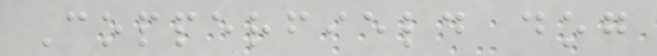Copperfield dog
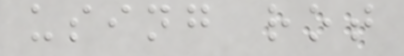using rot
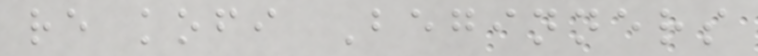re kofi Beginners
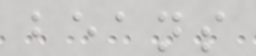beans
